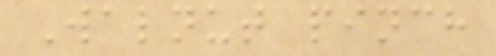Walnut pinch
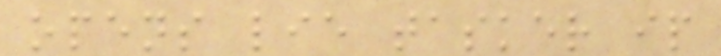opens lie tasker ip
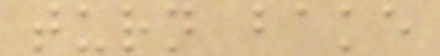turn bake
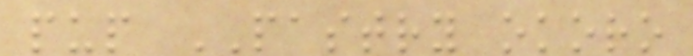pup PASTRY okoro
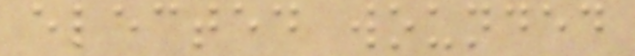elected wounded
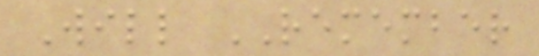Will REMEMBER
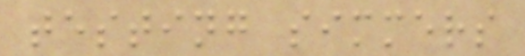testing simmers
